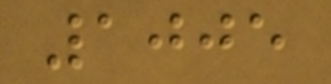1005
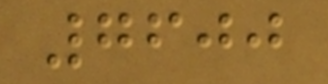7600
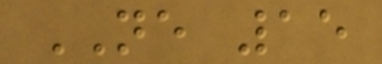NE 15
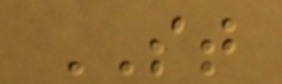ST
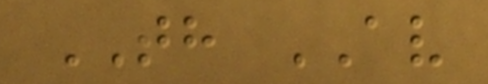TH AV
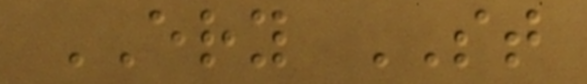ERY ST
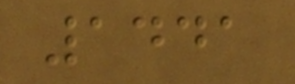1441
